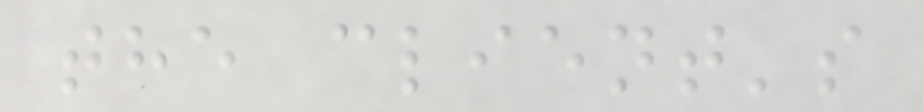the client's
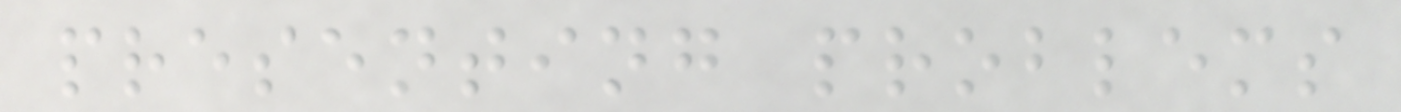presenting problems
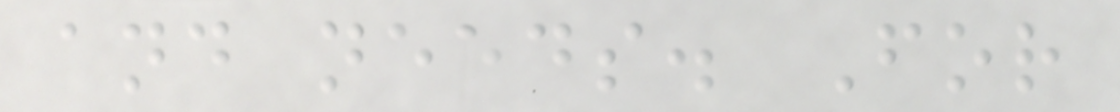and needs. For
